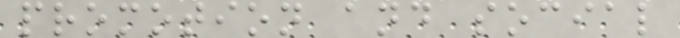promotion and social
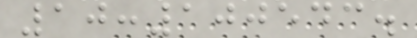10:100543.
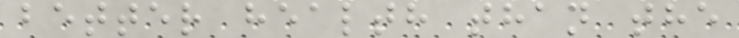better health than the
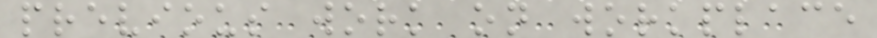previous work on workplace
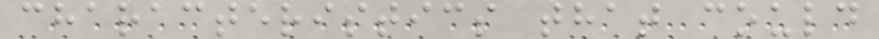characteristics that could
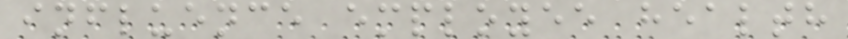influence employee health
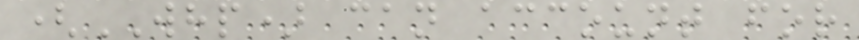(WHP) can account for
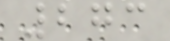273
